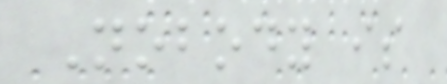Nobody is
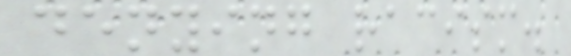denying racism.
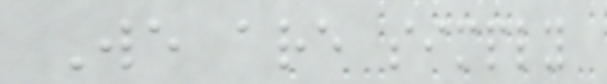We are simply
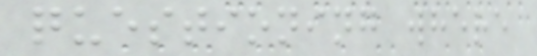questioning where
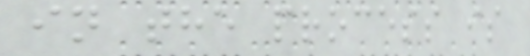in the process is
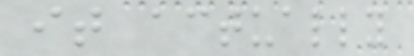it actually
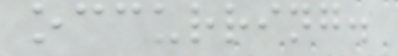occurring.
